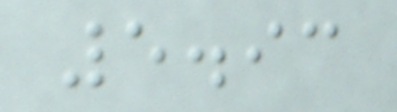5.93
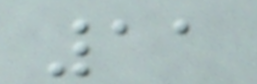11
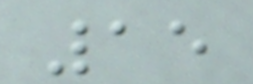15
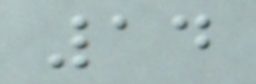14
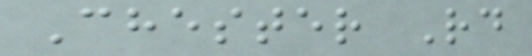Chester Rd
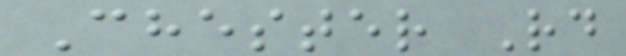Chester Rd
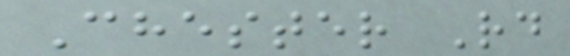Chester Rd
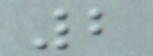2
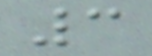3
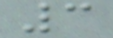3
